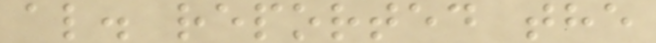al. reported the
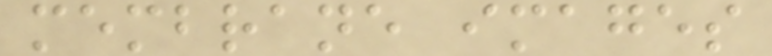membrane images
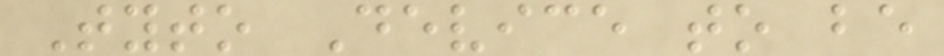Tyto Device to be
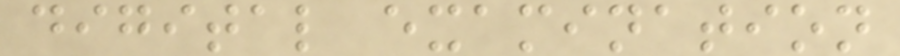digital examination
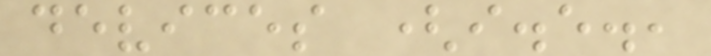devices (i.e.,
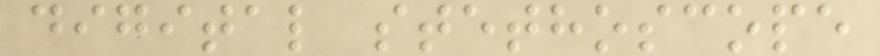digital stethoscope
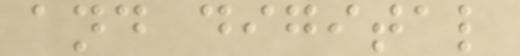and digital
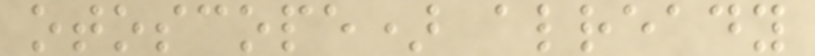otoscope) already
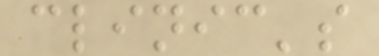clinic's
